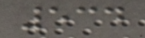534
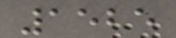1525
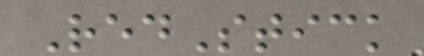RedStick
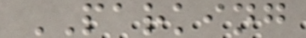PARKING
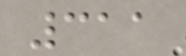311
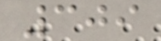309
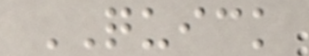QUICK
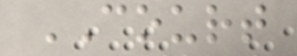COURT
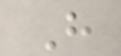H
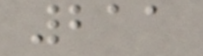211
